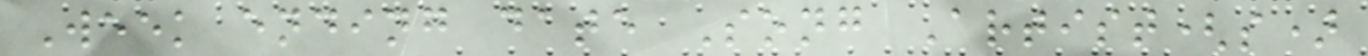Week ending date Song Artist(s)
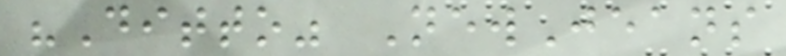"Ditto" NewJeans
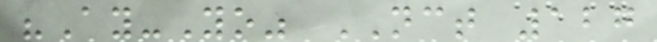"Ay-Yo" NCT 127
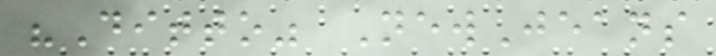"Ditto" NewJeans
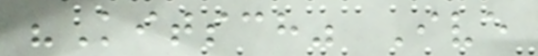"Kitsch" Ive
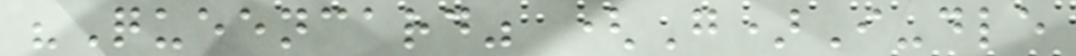"Queencard" (G)I-dle
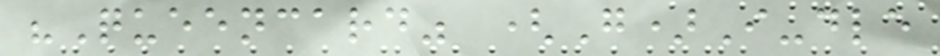"Queencard" (G)I-dle
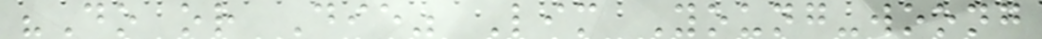"Do or Die" Lim Young-woong
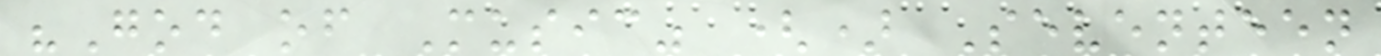"God of Music" () Seventeen
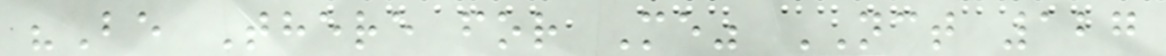"Be There for Me" NCT 127
